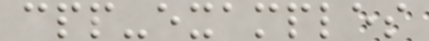cpp-examples
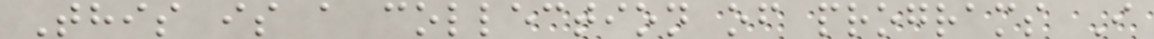This is a collection of programs I
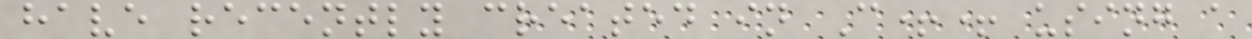have recently created in C++ using a
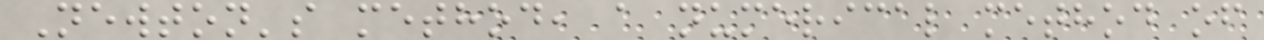Newton's method, a numerical method of
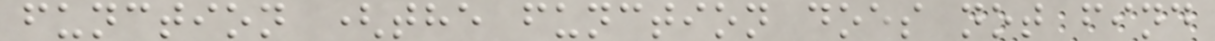function (the function does not find
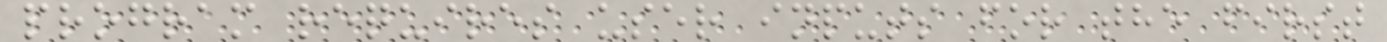program requires user inputs for the first
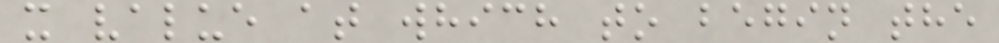x value at which to begin the
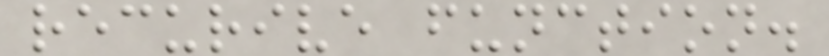recurive function.
